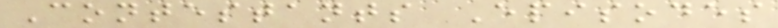Contestants Episodes
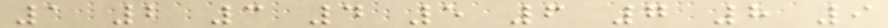1 2 3 4 5 6 7 8 9
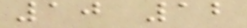10 12
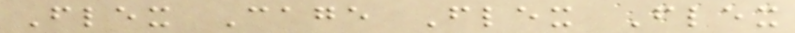Flex Cage Flex Flex
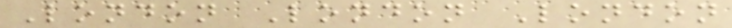London London London
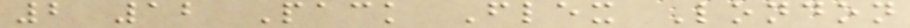2 12 Pack Flex London
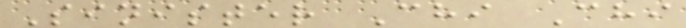Sinister Chi Chi
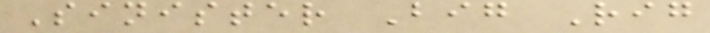Sinister Big Rig
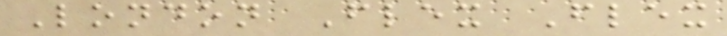London Flex Flex
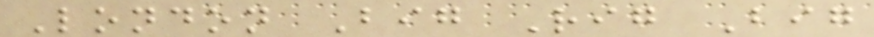London Big Rig Big
